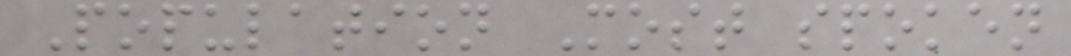Population Most spoken
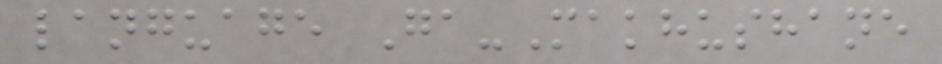language Ga-Makhushane
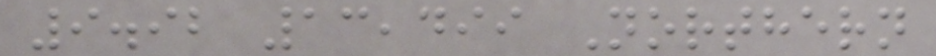9.92 13,499 Northern
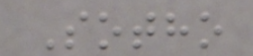Sotho
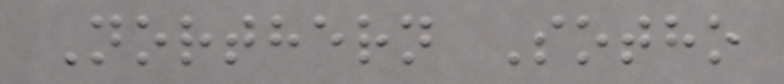Northern Sotho
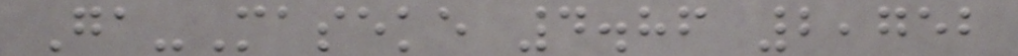Ga-Maseke 4.86 2,752
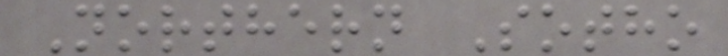Northern Sotho
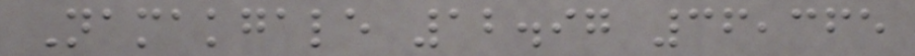Namakgale 12.97 36,365
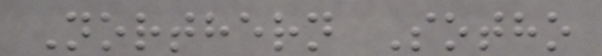Northern Sotho
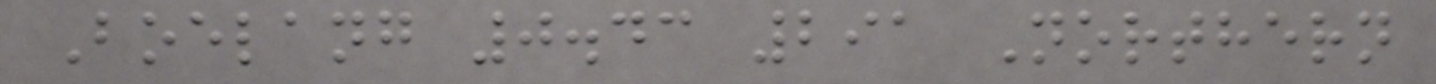Boelang 0.43 291 Northern
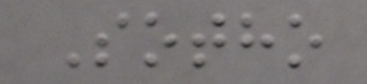Sotho
